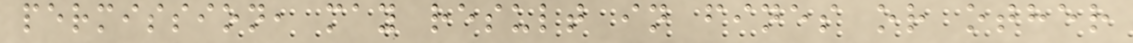permission, may result in fines or other
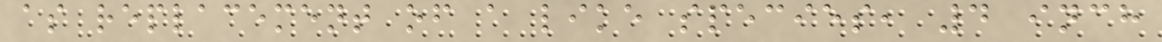as replacement of a like species, 4 inch
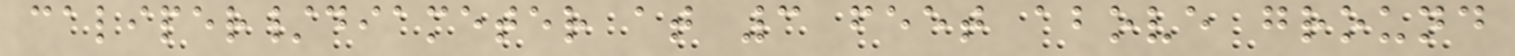caliper/diameter at 3 feet above ground
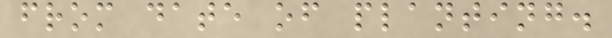from date of planting.
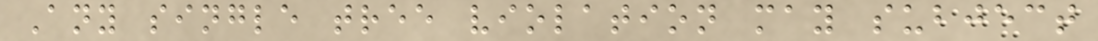Any single tree violation may subject
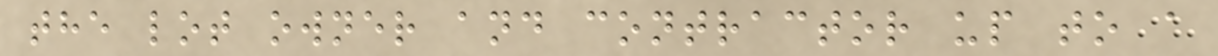the lot owner and contractor up to a
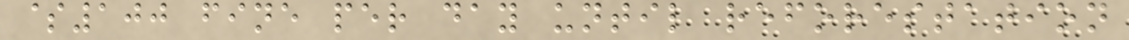$100 fine per day until reforestation
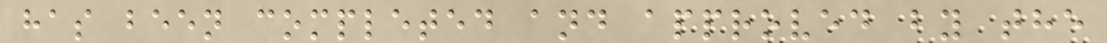has been completed and approved by the
